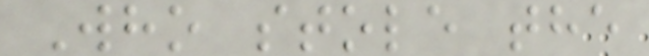Who stole the
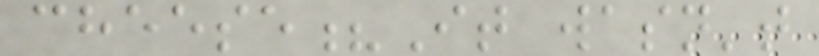cheese?It wasn't
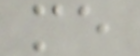me
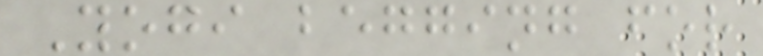Yogi begging for
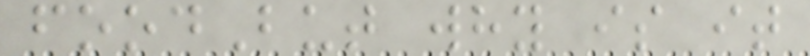foodBut why is it
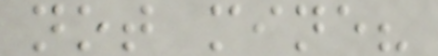not mine?
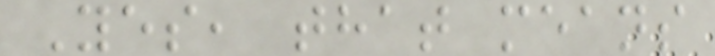Yes, that means
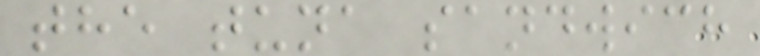the tuna sandwich
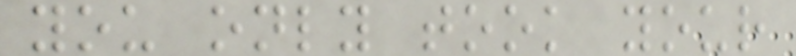you only took your
